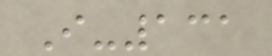I-131
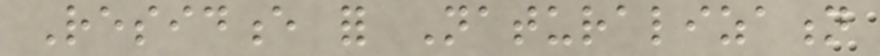Residence for Naturalization
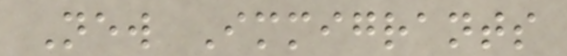New Immigrants
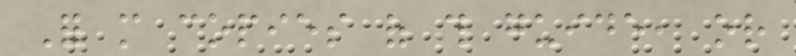For more copies of this guide, or
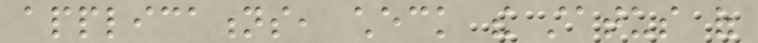applications, check the status of
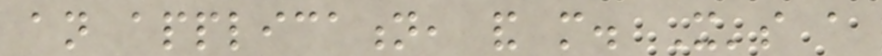an application, and more. It's a
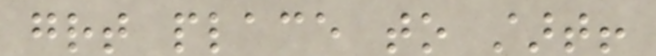great place to start!
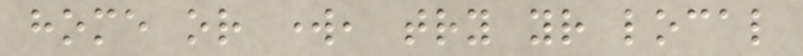home or work, try your local
